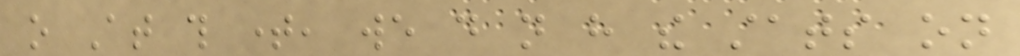o At this time, we do not have the stats on
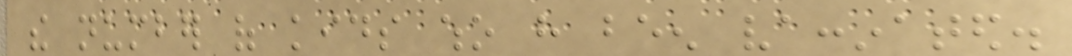the number of kids who have been vaccinated.
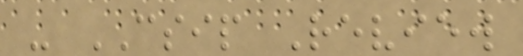- CSIP Review
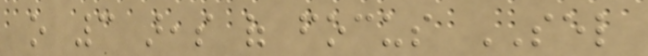o 3 areas of focus SEL
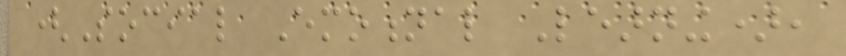(Social Emotional Learning),
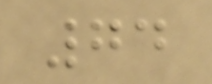74
